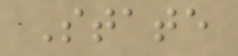State
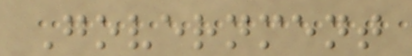Government
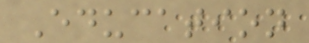Education
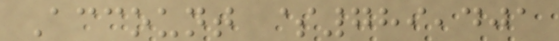Account $789,401
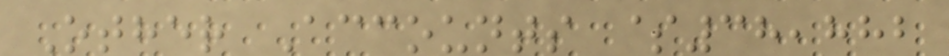Other Accounts $38,882
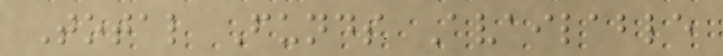Total Funds Available
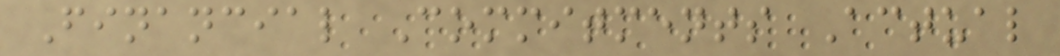Financial Commitments Actual
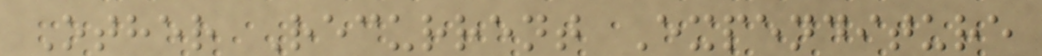Other Recurrent Expenditure
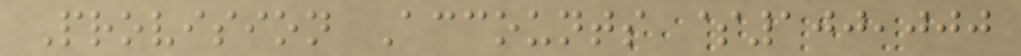Provision Accounts $100,000
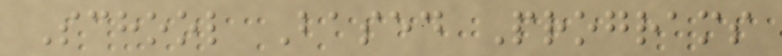School Based Programs
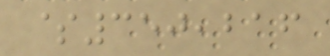$350,216
